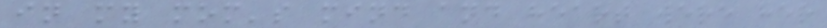in my mom's mind and heart were her
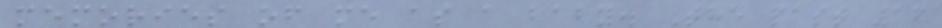memories of me as a baby. The past 16
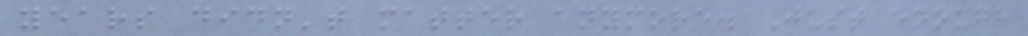years didn't matter anymore. Just enough
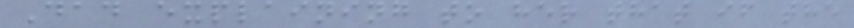Dad explaining to her that if the
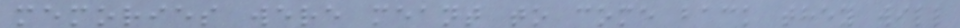memories were meant to come back they will
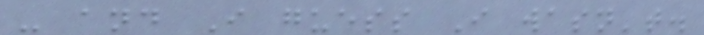- and I guess I wasn't.
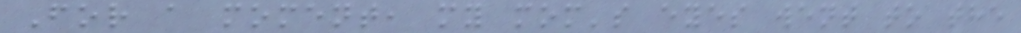For a moment, my mom's eyes went to the
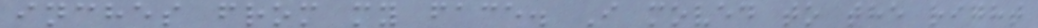inches from my face. I moved to the right
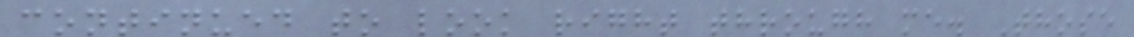continued to look right through me. Those
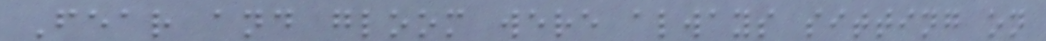Fear and gloom were always sitting on
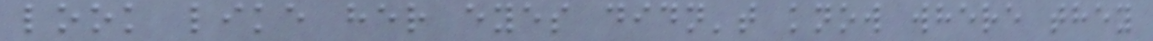look like her eyes didn't know where they
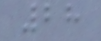28
